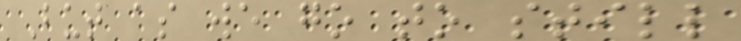But as we go to still
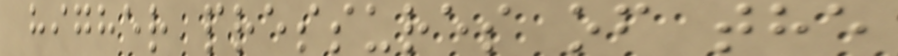higher pressures of the
